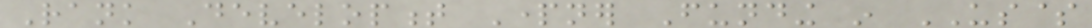Rank Development Partner Funding in US$
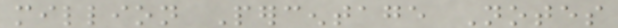million Percentage Notes
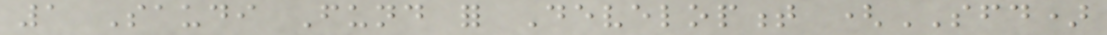1 Saudi Fund for Development (SFD)
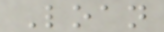Loan
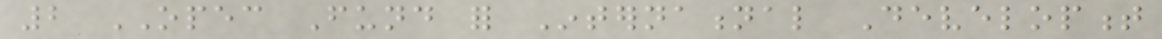2 OPEC Fund for International Development
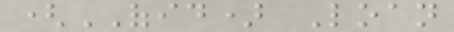(OFID) Loan
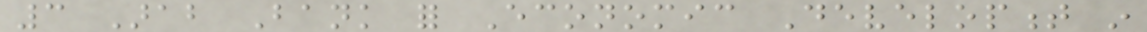3 Arab Bank for Economic Development in
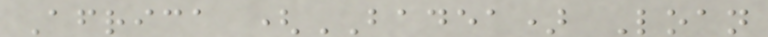Africa (BADEA) Loan
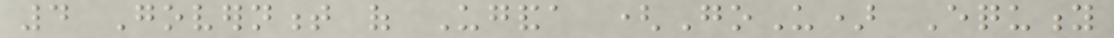4 Government of Uganda (GoU) Equity
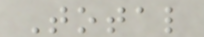Total
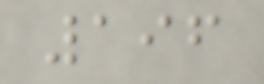196
